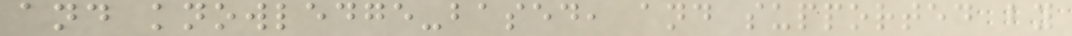and knowledge-based, and supported by
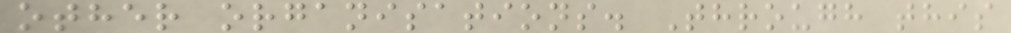other organisations. Through this
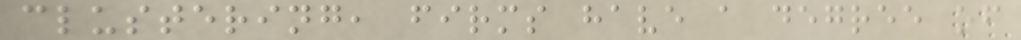clustering, firms have a degree of
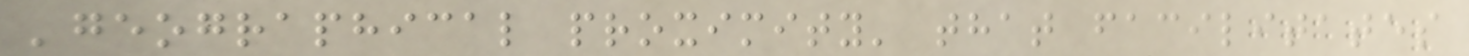'geographical proximity' that facilitates
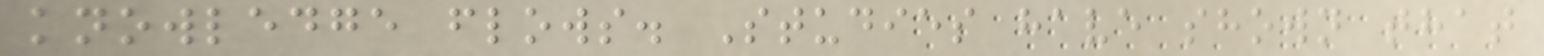knowledge flows. Studies have shown that
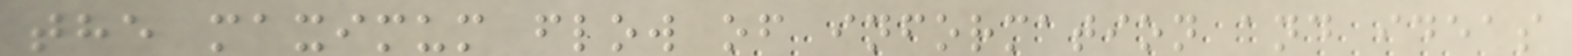the maximum flow of information and ideas
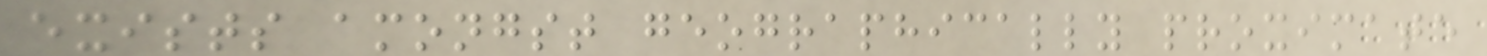exists amongst geographically proximate
